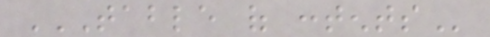TABLE OF CONTENTS
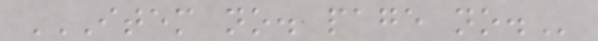ITEM NO. PAGE NO.
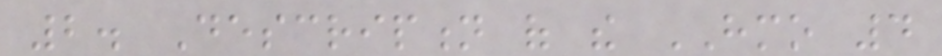2. Description of the HMO 4
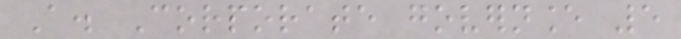A. Corporate governance 5
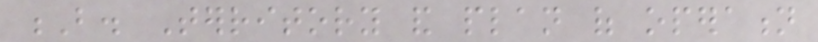B. Territory and plan of operation
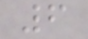6
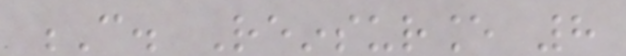C. Reinsurance 8
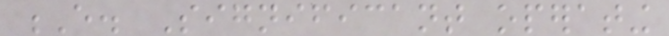E. Significant operating
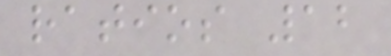ratios 12
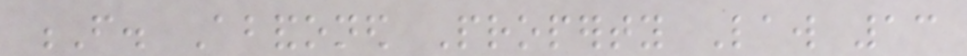F. Abandoned Property Law 13
